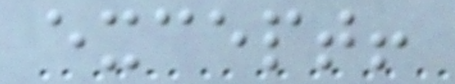except!
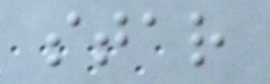star
